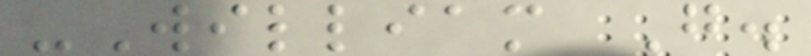-William G.
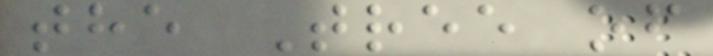the Tree of
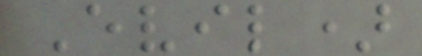Evil)
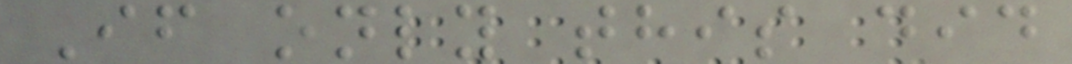If only this did
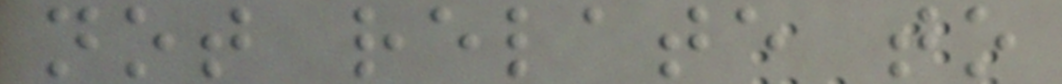not relate to
